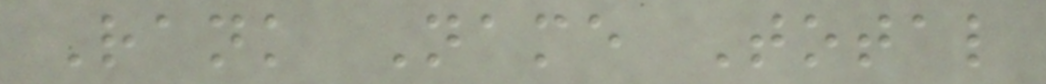Rank Name Total
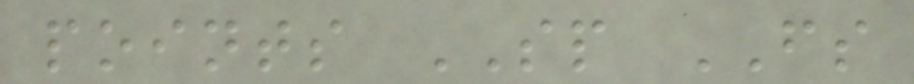points SP FS
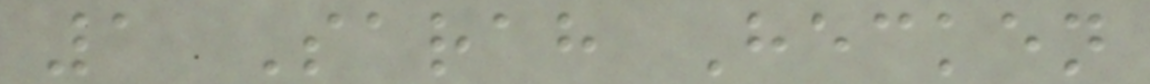1 Sarah Hecken
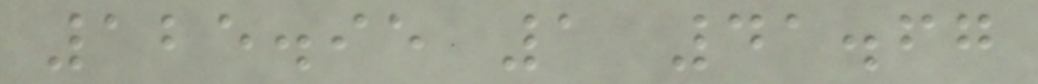125.95 1 41.67
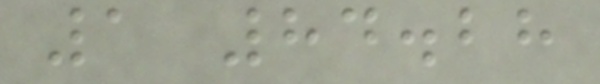1 84.28
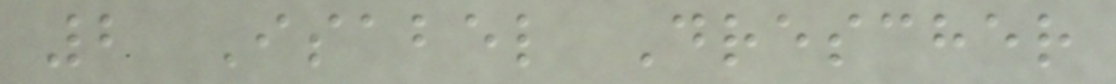2 Isabel Drescher
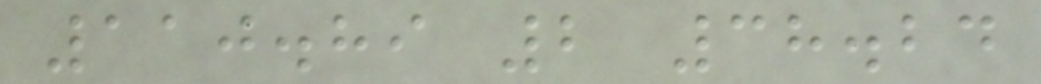110.89 2 38.24
